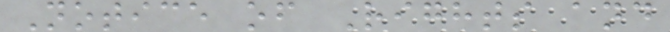Notice of Rights and
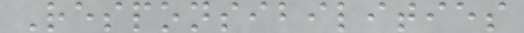Responsibilities
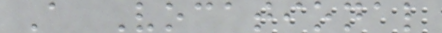A Vocational
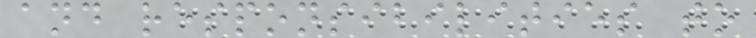and responsibilities to
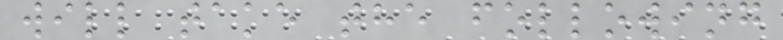will take the following
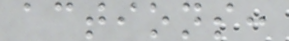actions:
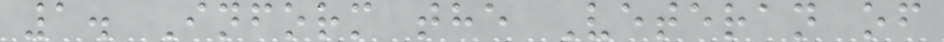1. Inform the Veteran of
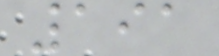191
